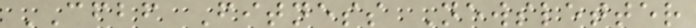CFBF Fitness Newsletter
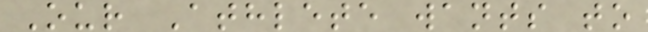Our Athlete wants to
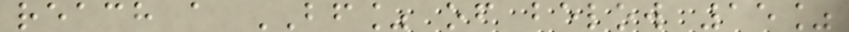reach a BF% of below 15%
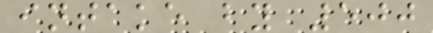intake by 500
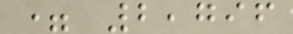= 2,796
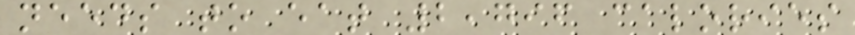needs to eat 2,796 calories
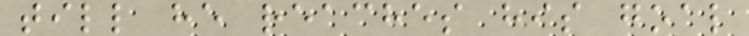till he reaches his goal
